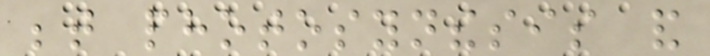between photosynthesis and
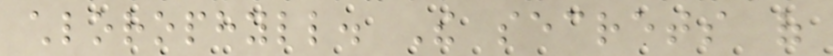chlorophyll. The secrets of
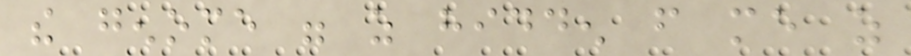the genome were as hidden from me as
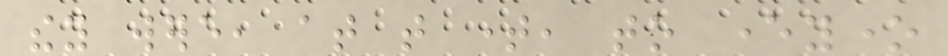they were, at that time, to everyone
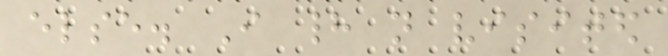else. I had not visited
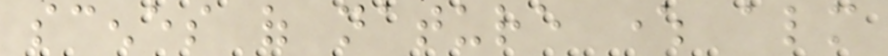scenes of nature where almost
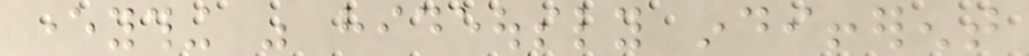everything was hideously indifferent
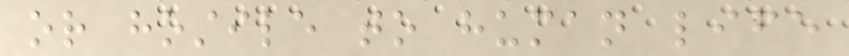or hostile to human life
